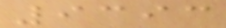9393
